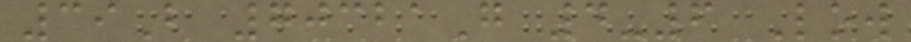39B 70321G 4-6 Low
